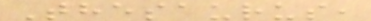Thesaurus,
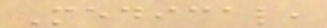Medical,
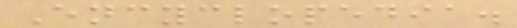Encyclopedia.
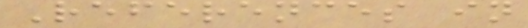References in
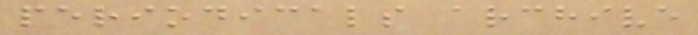periodicals archive
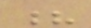?
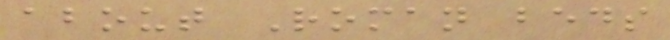about Roman beds
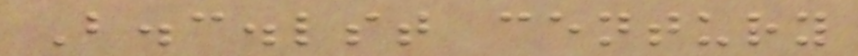B.c.lst century
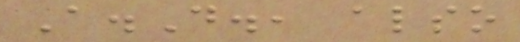A.D., also
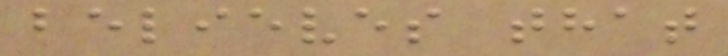believes that
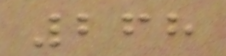268
